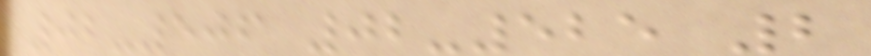02-506 02-525 2
